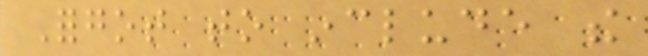Forgot to include the
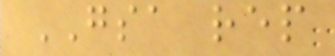GSA rep
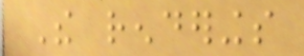The renderings
